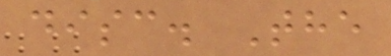disc. The
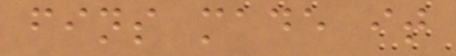fins made it
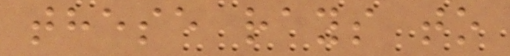these rays to
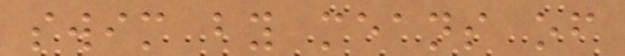swim by means of
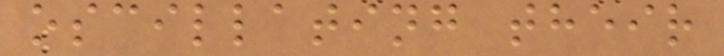oscillating their
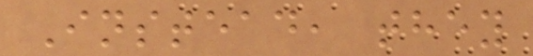Instead, they
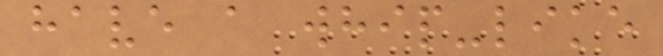have a whip-like
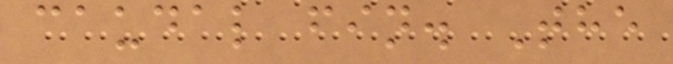caudal fin. The
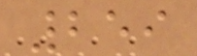259
